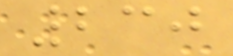230
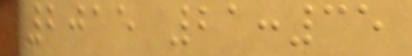2015 21:35
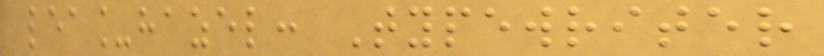lea_hazel: Typewriter
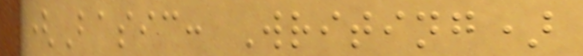(Basic: Writing)
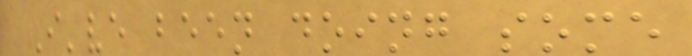I've been doing some
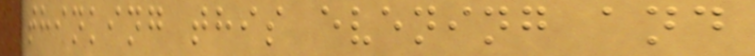thinking this evening and
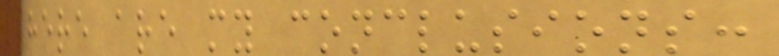here are my conclusions:
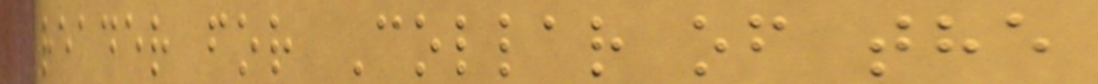reader for Collar of the
